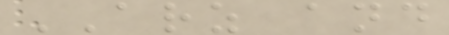ARZ and
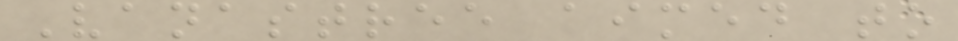Vanastree aimed to
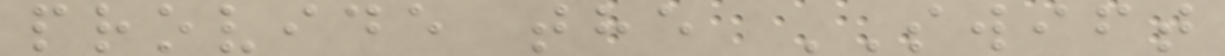provide the SWIFT
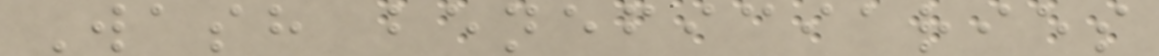Wash beneficiaries
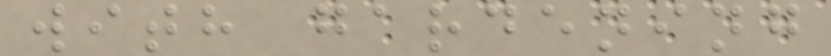with gardening
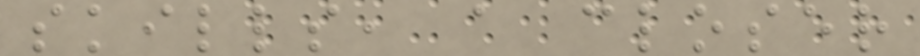skills, a closer
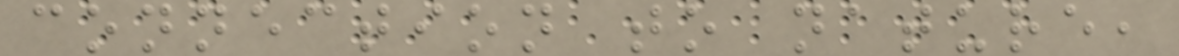connection to nature,
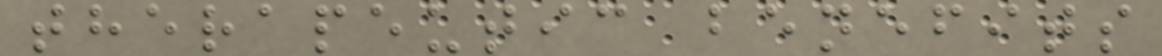therapeutic benefits
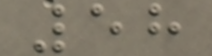58
